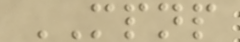MPNP
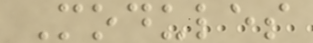Modules
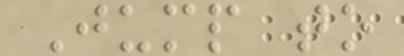Jump to
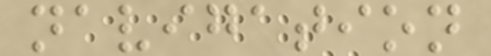navigation
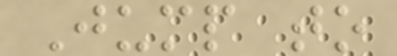Jump to
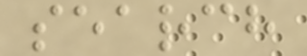search
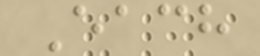Each
